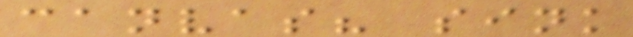canvas? sink
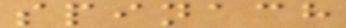spinach
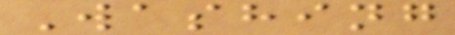Washing
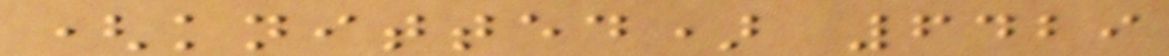(knitted) 6429
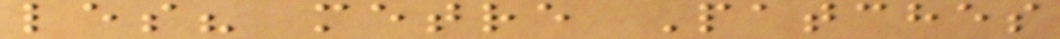les? metre Patches
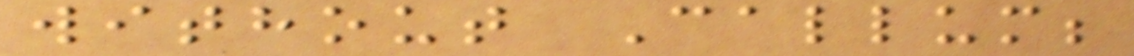without Callum;
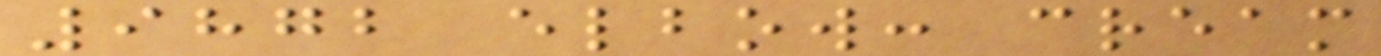9872 elbow: cream
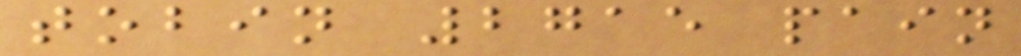tobin 2715 pain
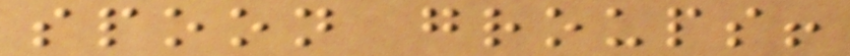spoon groups!
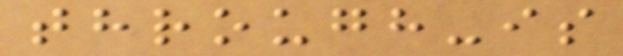through-is
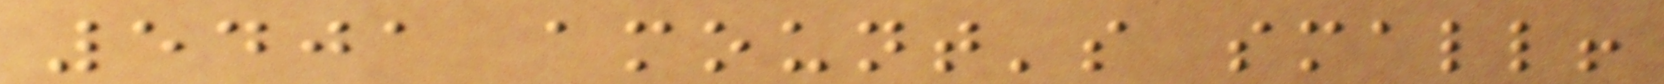5401 amount's small!
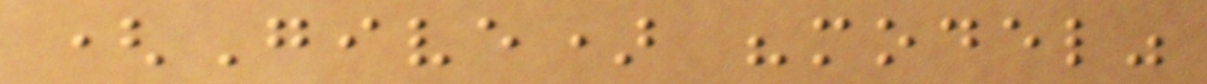(Give) "model"
